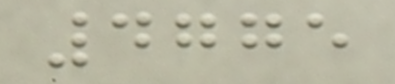4775
